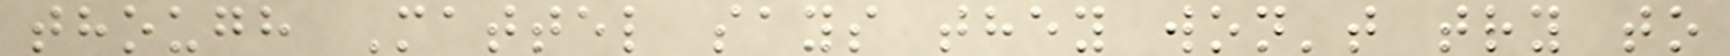though Mattel says they won't try to
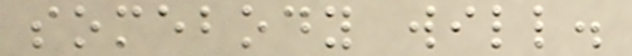somebody will.
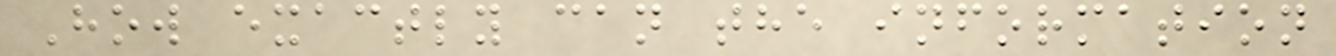How exactly can the information
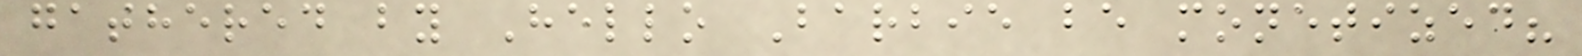gathered by Hello Barbie be monetized?
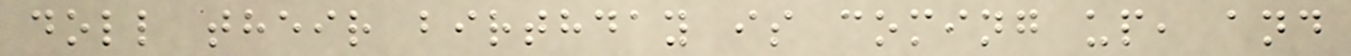doll their birthday is coming up, and
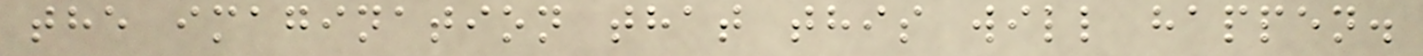the imagination that this will happen.
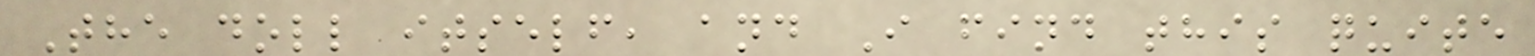The doll itself, and I find this quite
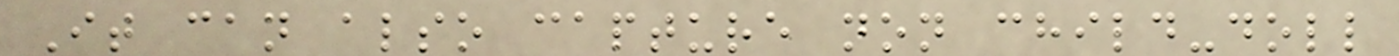It can also capture non child-doll
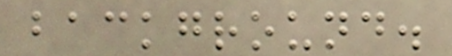background.
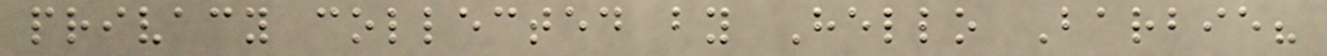privacy collected by Hello Barbie?
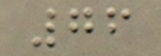76
